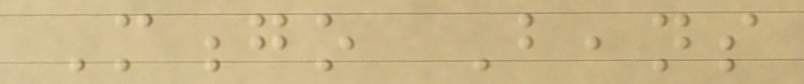Mongo Beans
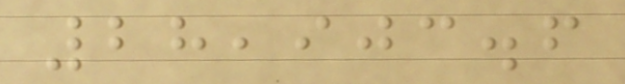28,903.6
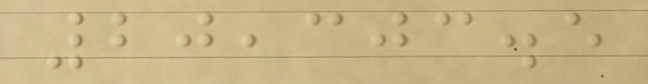20,303.5
